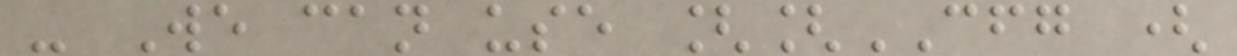- We can use [[CFG (
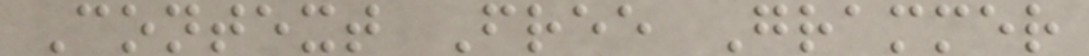Context Free Grammer
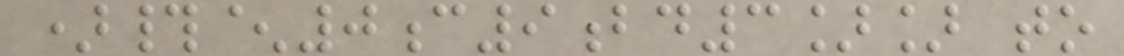)#^0c9bd3]] to
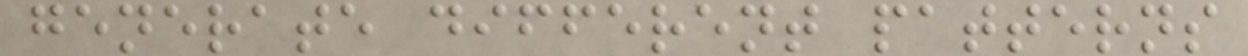generate different patterns
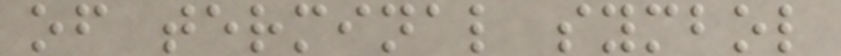of terminal symbol
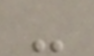-
